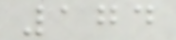174
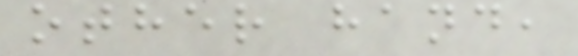other hand,
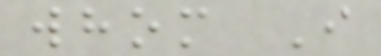whom I
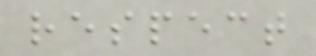respect
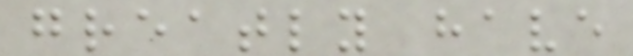greatly have
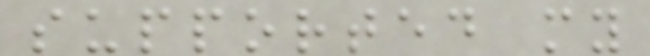supported my
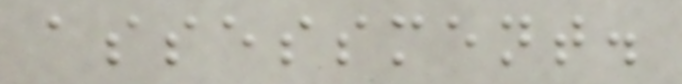assessment.
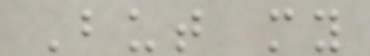But my
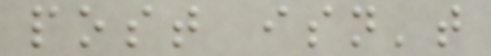post isn't
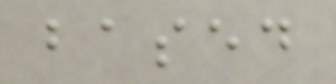based
